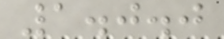1.0.0
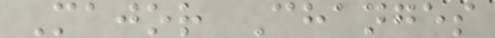Major Changes
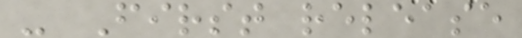- First release
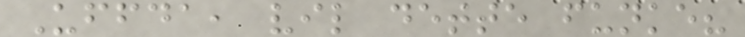Uffda, vil dette funke?
